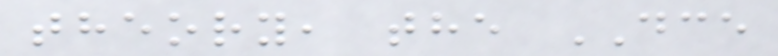theory, the DCE
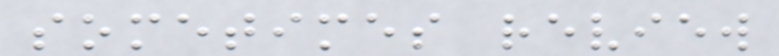sometimes review
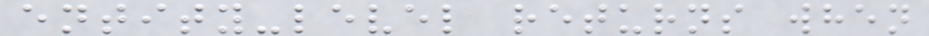entity-level returns when
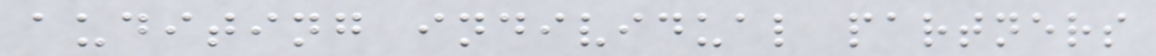auditing individual partners
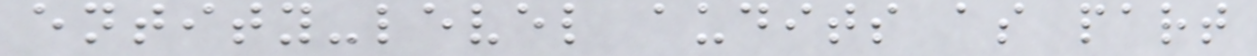entity-level audits as part
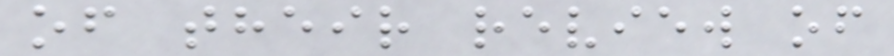of their review of
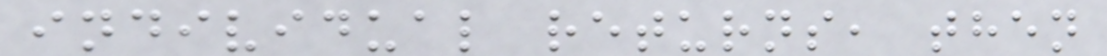individual returns, then
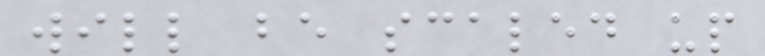will be scaled up
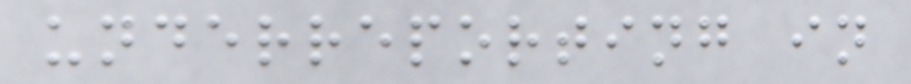underreporting in
